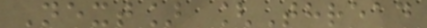Next] [Thread
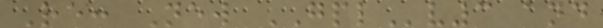Re: New GPLv3 and
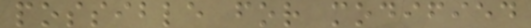possible for modified
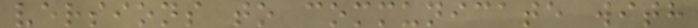versions to communicate with
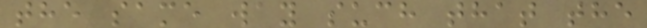the same way such that the
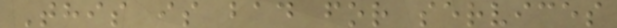This is bad for services
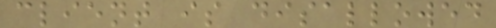client is disallowed
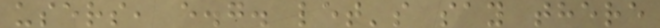users, e.g. let's say there
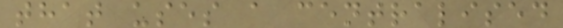that uses a centralised
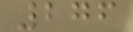276
